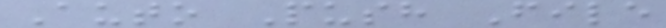Auto Push File
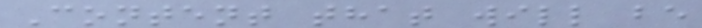Content that will be
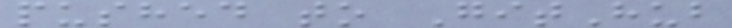pushed to GitHub
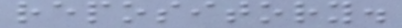repository.
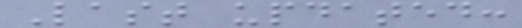Last updated:
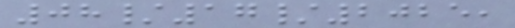08/17/2025,
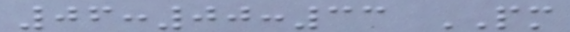06:00:33 PM
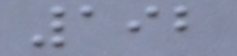192
